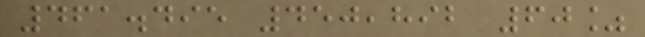461.495 450,892 60%
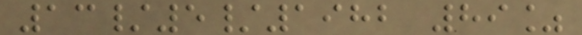13/5/1982 89%
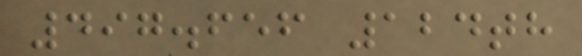497.656 124th
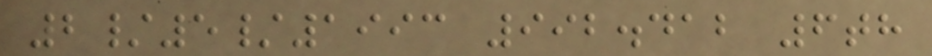2/5/1993 992.412 6th
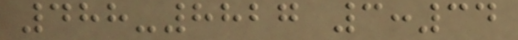488-8827 3:34
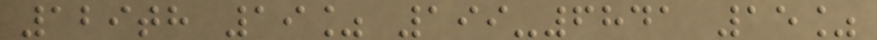129th 19% 199-6841 15%
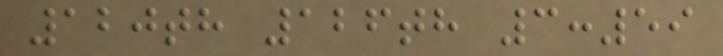120th 126th 3:59
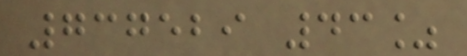737529 43%
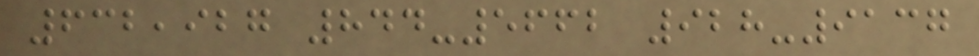632,927 844-5662 928-9137
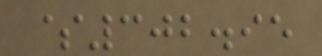$302.95
